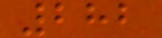282
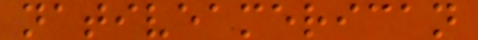nativeamerican
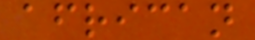african
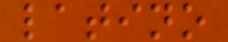latino
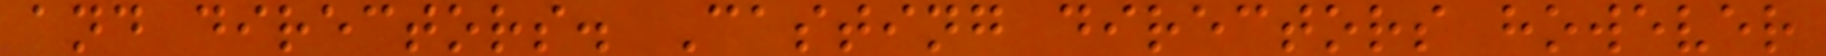and directors. Casting directors however
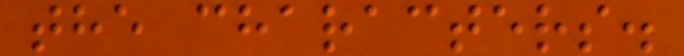the characters.
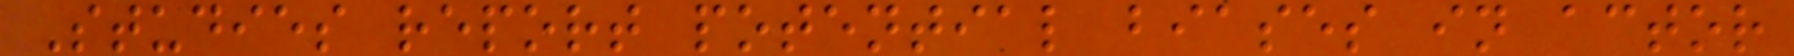Studies report potential biases in actor
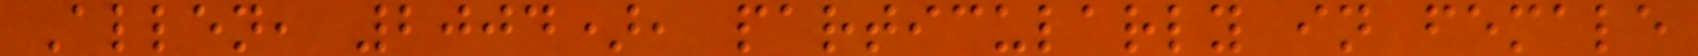Allen, 2004), particularly in female
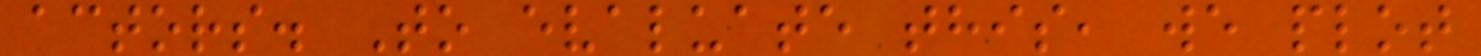actors. To evaluate this, we plot
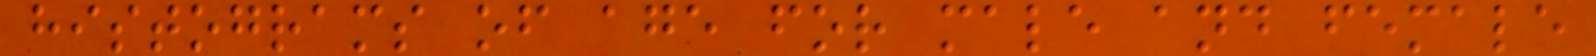histograms of age for male and female
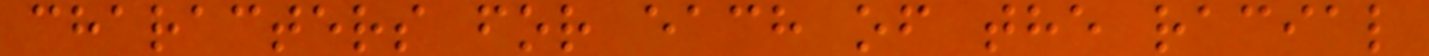characters for each of the racial
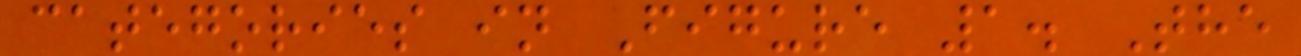categories in Figure 1. The
